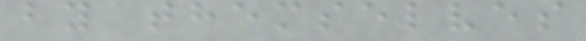by themselves
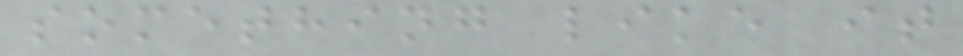something like it
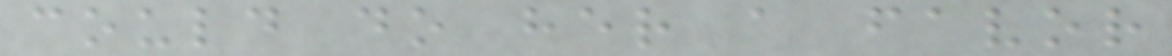could do her a favor
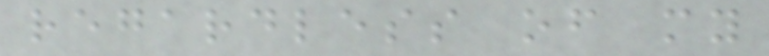regardless of my
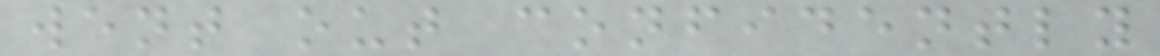went out confidently
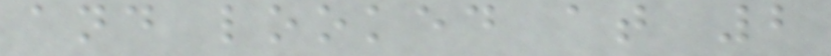and looked at 2
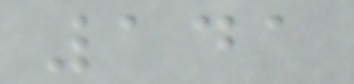141
